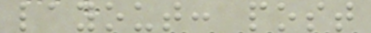layout: post
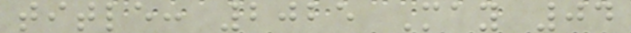title: 2025 May 04
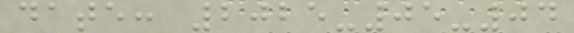date: 2025-05-04
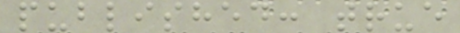published: true
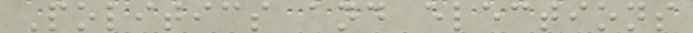Politics and elections
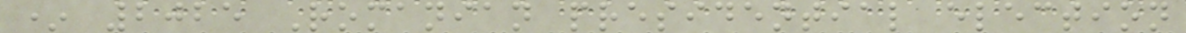* 2025 Romanian presidential election
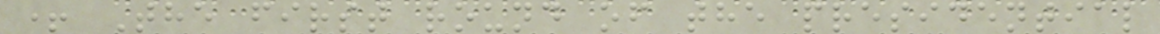+ The first round of the presidential
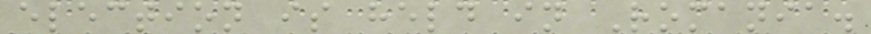election is held in Romania.
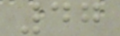47
